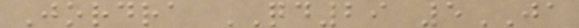Jordra QD29 5JA
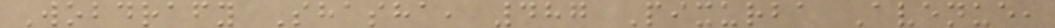Wobdrafy Shasha, 487 Pixurba Avenue,
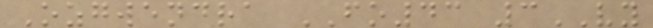Ozgwendra FO43 3VY
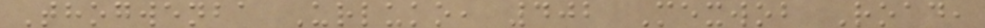Thogwenba Urluko, 402 Mexwob Road,
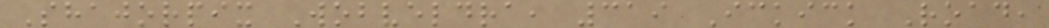Shajorpix Wobveldra, 319 Ickick Road,
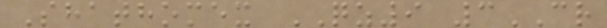Shathomex QZ9 3CR
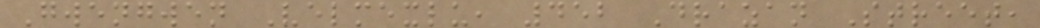Gwengwen Velmexlu, 452 Drazan Street,
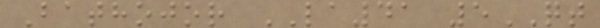Bathojor LA41 5QT
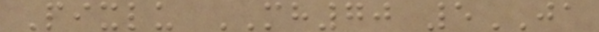Pixlu MH70 5JA
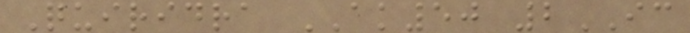Quiridra AK50 2IC
